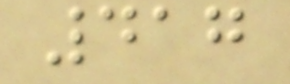417
